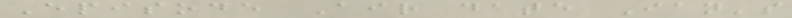Episode Air date Ian's
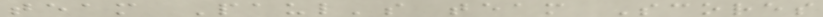team Paul's team Scores
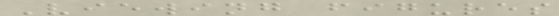Viewing figures
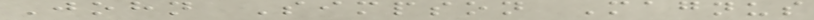John Simpson Magnus
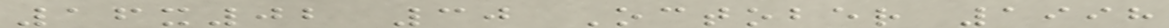16x02 30 October 1998
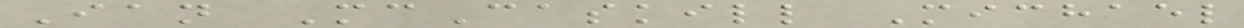Ian McCaskill Michael
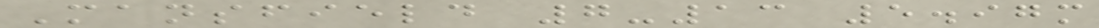Mansfield 7-13 5.97m
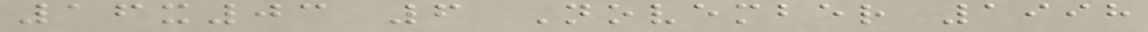16x03 6 November 1998
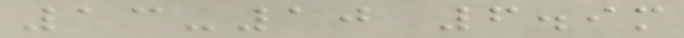13-10 6.9m
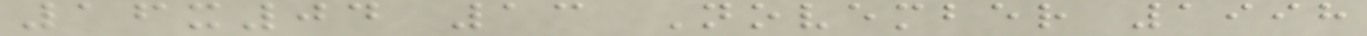16x04 13 November 1998
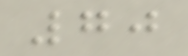70
